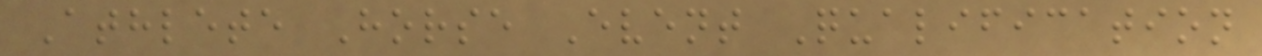Athlete Horse Event Qualification
